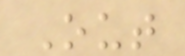Out
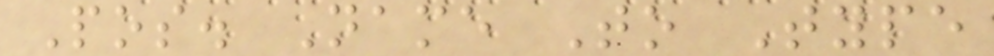Pos. Name To Type
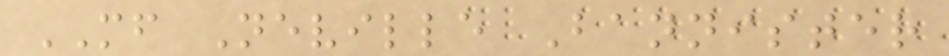MF Neville Bannister
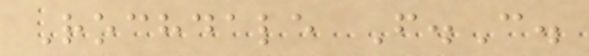Rochdale F.C.
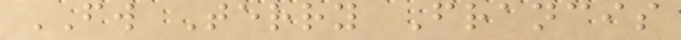FW Terry Francis
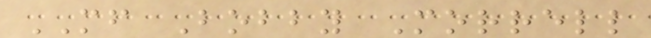MF Bobby Morrell
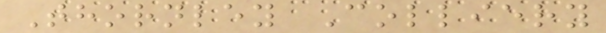Thornley Colliery
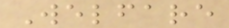Welfare
